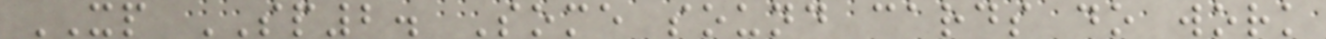XP SP2. Some sound cards do work
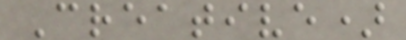Creative)
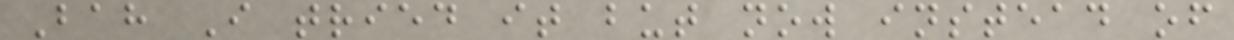Bah I tried it but now instead of
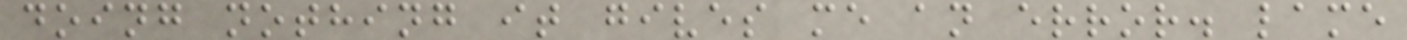doing nothing it gives me an error. lame
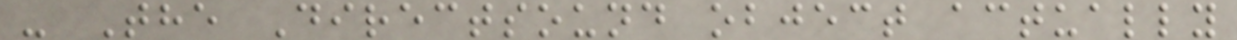- The Directsound object actually
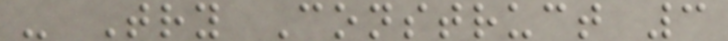- Try Construct 3
